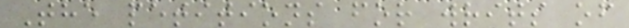The petitions for writs of
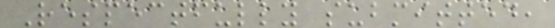Respectfully submitted,
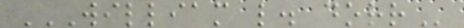WILLIAM L. DORR
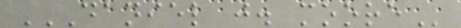DANIEL J. MOORE
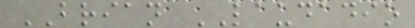BRIAN LAUDADIO
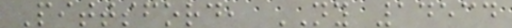Pittsford, NY 14534
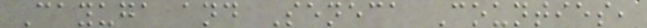Cayuga and Seneca Counties,
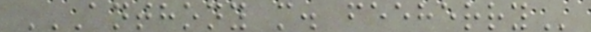ANTHONY M. FEEHERRY
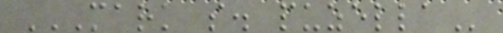MARK S. PUZELLA
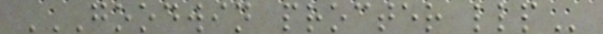GOODWIN PROCTER LLP
